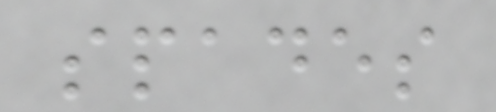spades
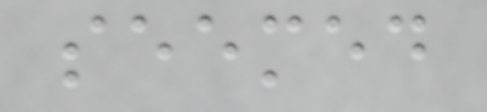seemed
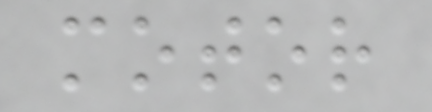motor
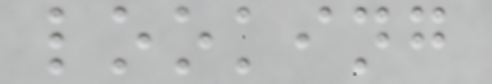looking
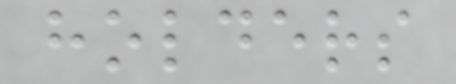holders
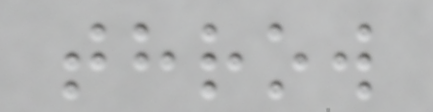throw
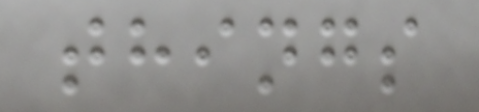things
